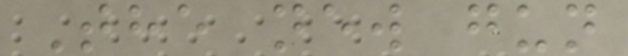The new gun
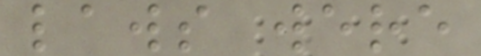laws were
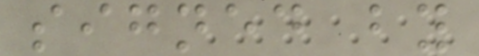signed by
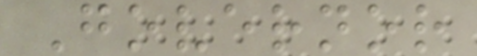Governor
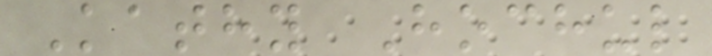Kathy Hochul
